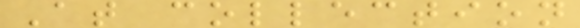At collection
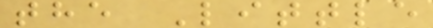the Little
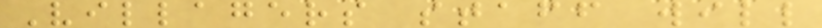Villagers staff will
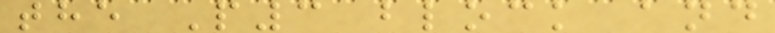the P3 block and
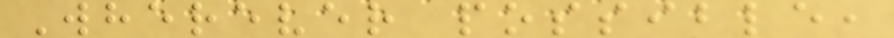Wherever possible,
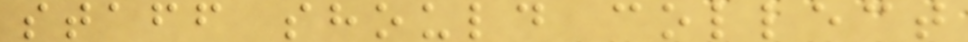staff should collect
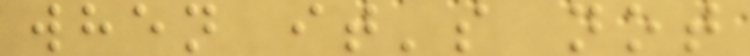when it's not
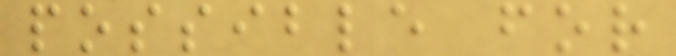possible for
